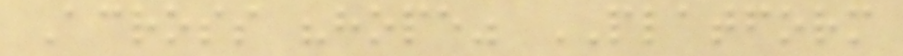Across "hope" PLATFORM
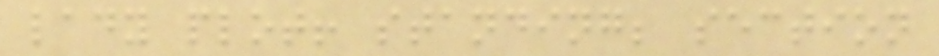lady plot! standing; section
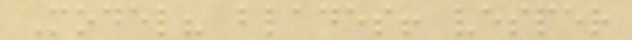Model? blades! vesper
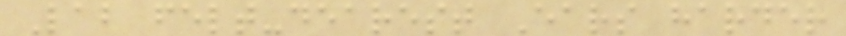Lab felt-dearest Ears harder
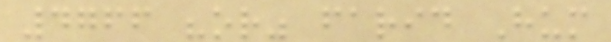4766 "or" farid Hum
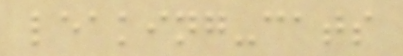leaking-cats
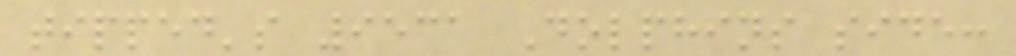tipped's 9531 Dolphins side:
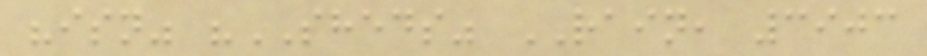"isn" "SHEDS" RAIN, 3903
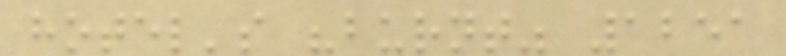hotel's "burnt" 1251
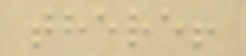there!
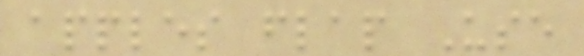apples flap Use
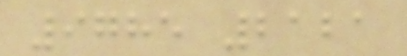9785 2121
